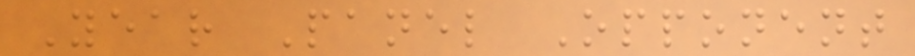Year Panel Opponent
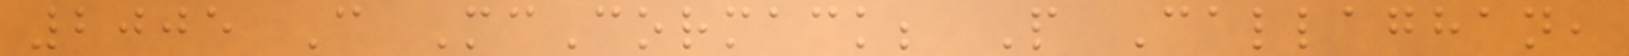2005 C McCormack; P Callaghan,
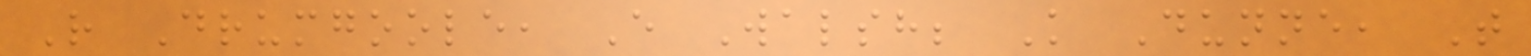R Drumgoole, E Walsh; K Dunne, T
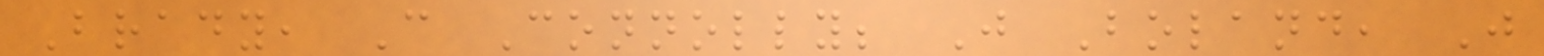Brady, C Connolly; J Boland, J
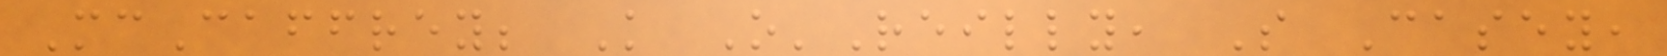McCaffrey; K O'Reilly, S Casey,
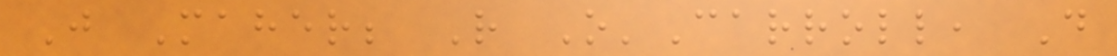J Maher; R O'Carroll, D
